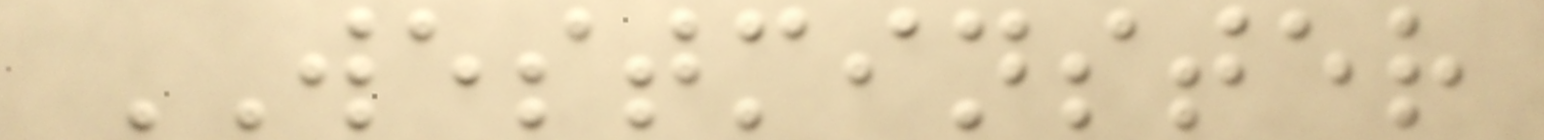WESTMINSTER
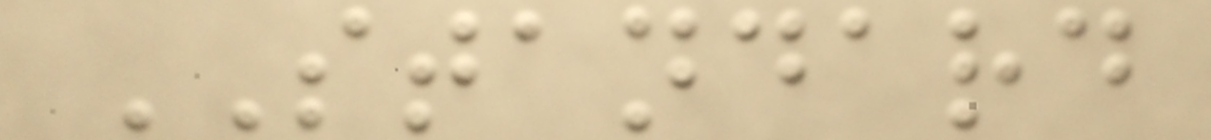STANDARD
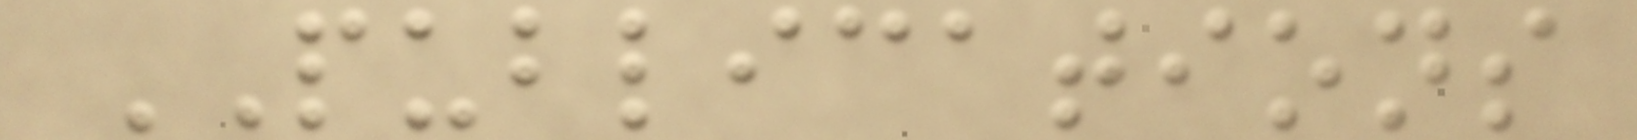PUBLICATIONS
